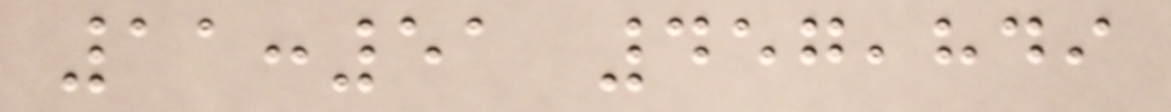11:51 457,849
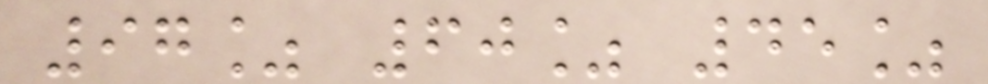97% 60% 45%
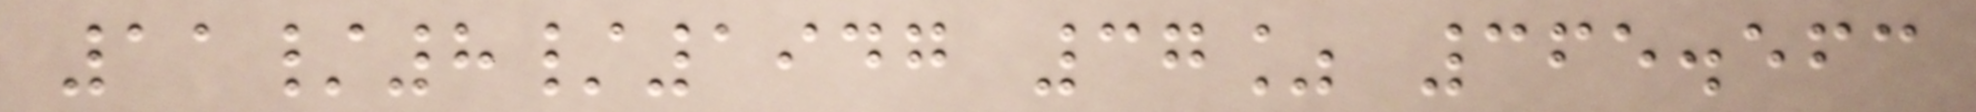11/8/1947 37% 365.563
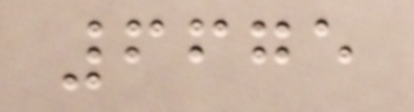6675
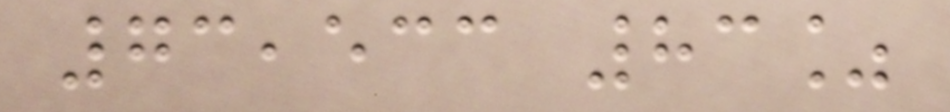73,533 83%
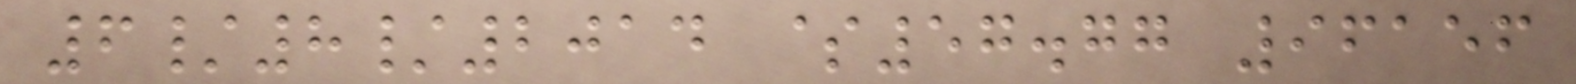6/8/2014 $57.77 96156
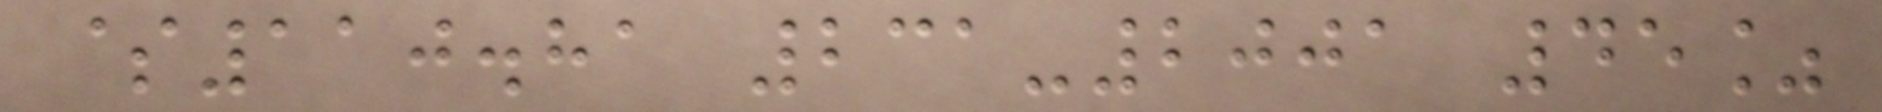$110.81 231-2001 45%
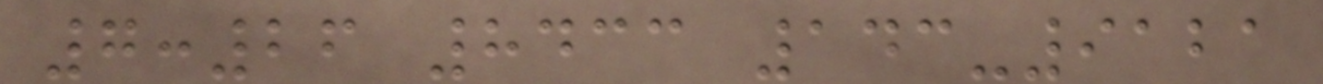7:26 8433 143-9121
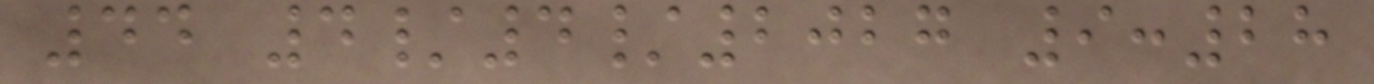44 4/4/2027 9:28
